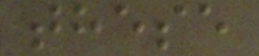these
